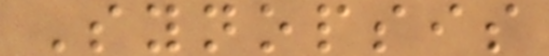Synopsis
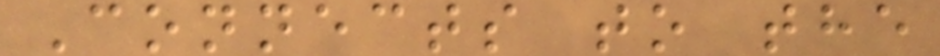Connects to the
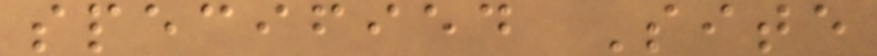specified Site
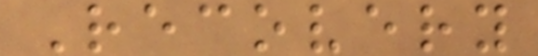Recovery
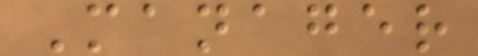Manager
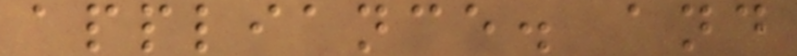appliance. and
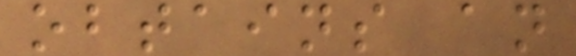obtains an
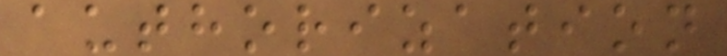authorization
